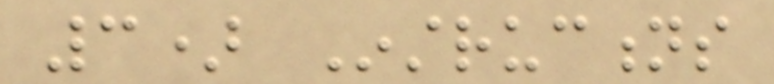3) Instructions
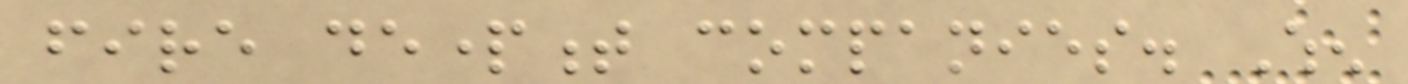fire department companies. When
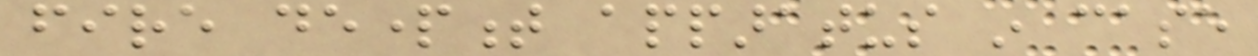fire department apparatus in case
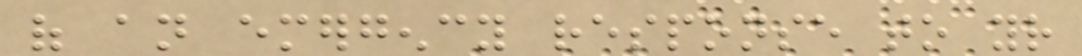of an emergency response to your
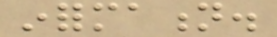information.
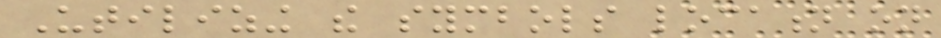Utilizing the symbols location on
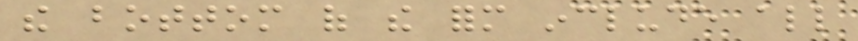the bottom of the form include all
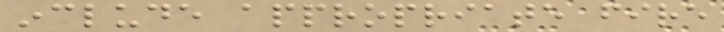include appropriate fire
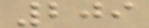209
